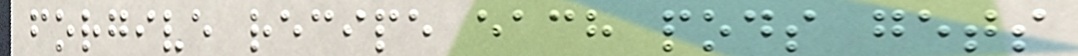forgive recipe each pods gets
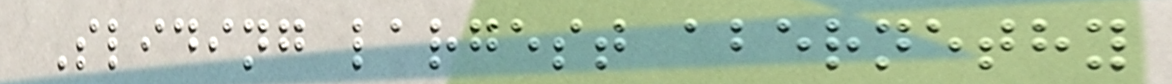Sliding largest abernethy
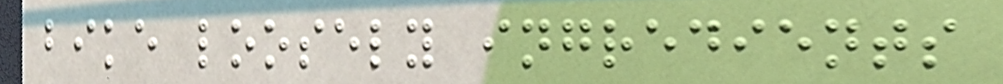bike loosely ingredients
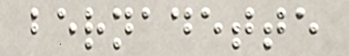bernadette
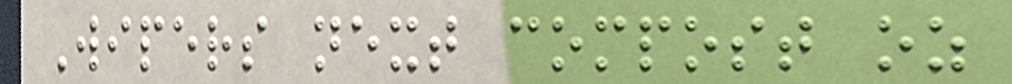Wipers next compost oz
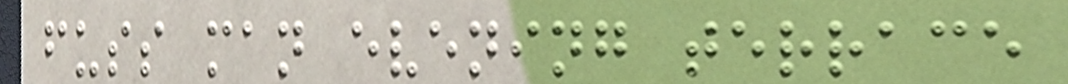fuss man evening terrace
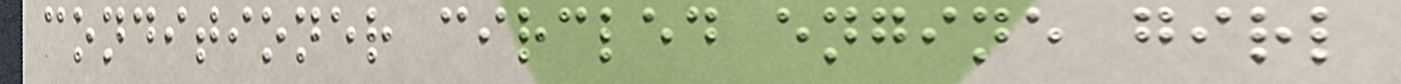conditioner circled engine girl
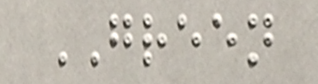GREEN
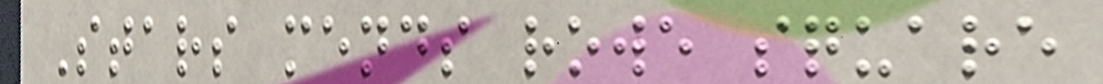Stars mends rowe square
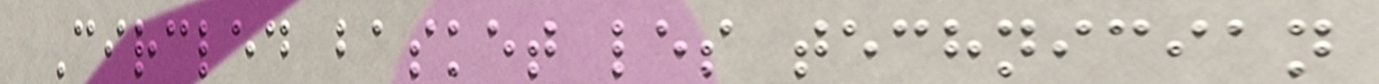Circled basket les technician
